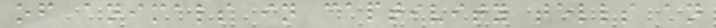of animals in captivity tells an
